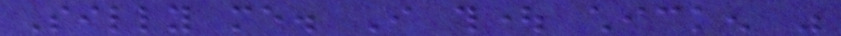Silly me. I thought chicken was
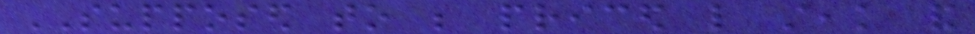SUPPOSED to be priced like steak and
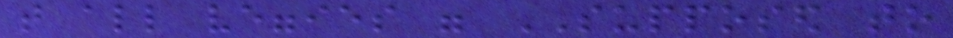that all veggies were SUPPOSED to
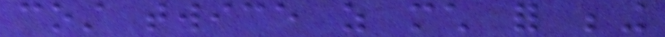cost twice as much for being
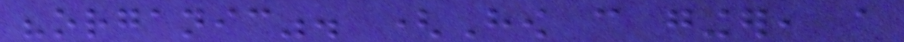"organic". (How can ginger, a
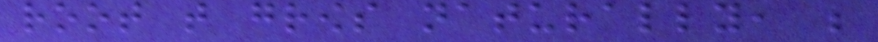root that grows naturally, be
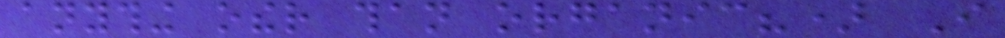anything other than organic?) I
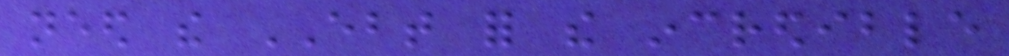need the EBT for the incredible
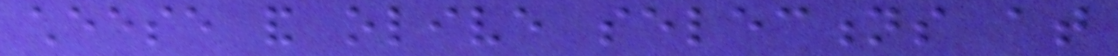cheese and olive selections at
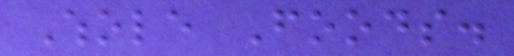Whole Foods.
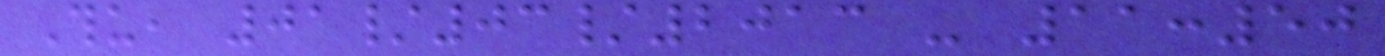Thu, 01/03/2013 - 11:50
